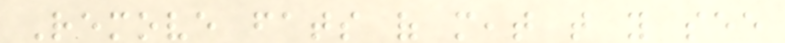Remove fats of meat that you see
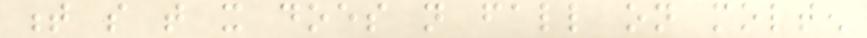t so that it does not fall on molten
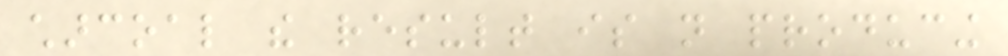charcoal the result is not producing
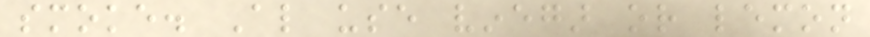smoke. Also use vinegar or lemon
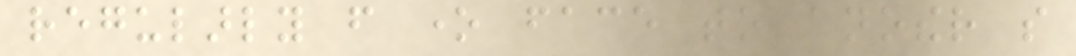regularly from one face to another so
